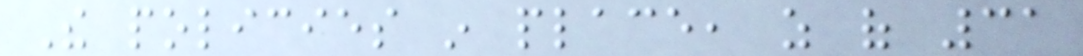The policies in place, as of 31
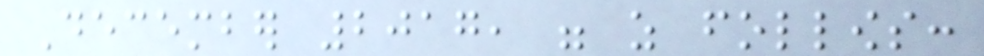December 2017, were as follows:
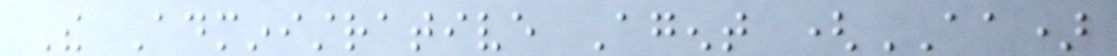The Administrative Agent (AA)
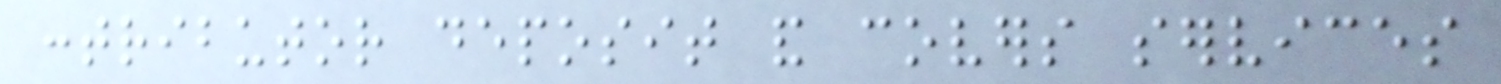contributor deposit and covers services
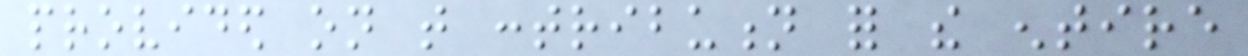provided on that contribution for the entire
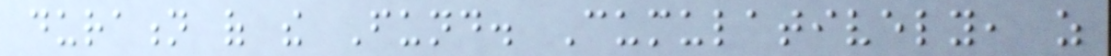duration of the Fund. Cumulatively, as
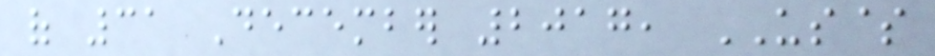of 31 December 2017, US$
